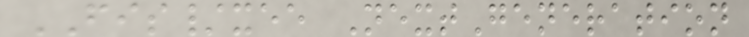FIS/xee NextGeneration
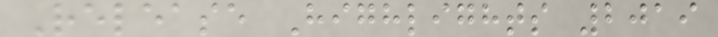Release Highlights 2019
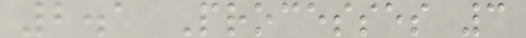2.1 Processes 3
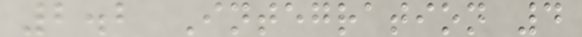2.2 Integration 4
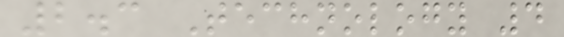2.3 Technology 4
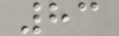83
